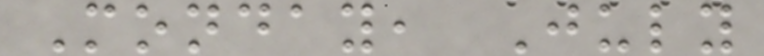Monday, July
